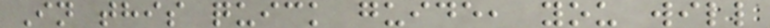In this quick guide, you will
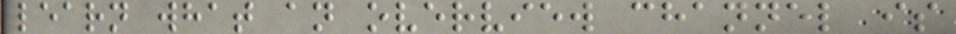learn what an overview channel is
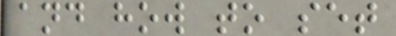and how to set
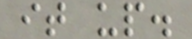it up.
